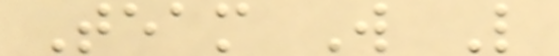Team W L
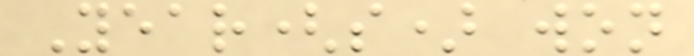Year(s) won
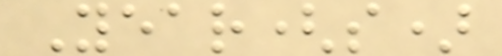Year(s)
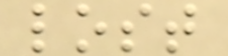lost
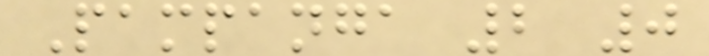Pampanga 2 0
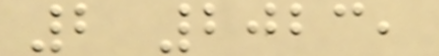2 2023,
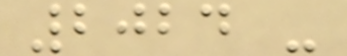2024 -
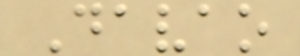Davao
